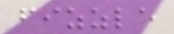fizzle
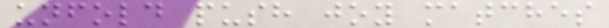unfold push joy matches
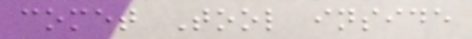comet Tool inside
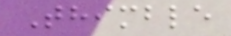Thimble
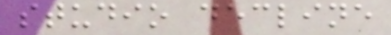studio decline
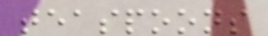teaspoons
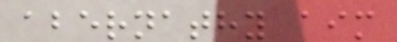abernathy aim
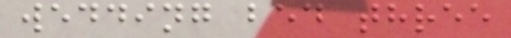wedding bed three
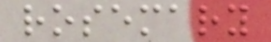rosemary
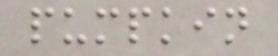pumpkin
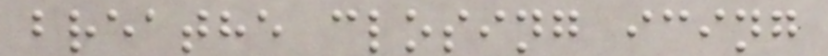breathe closing icing
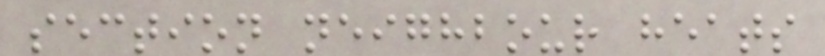section neighbour heats
